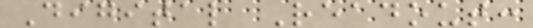Digital Readout:
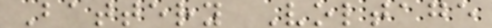Battery Voltage
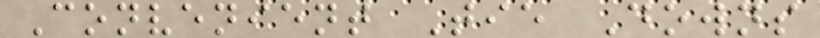Convenient Tie Downs
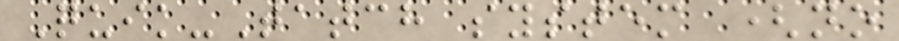Quik-Tatch system (no
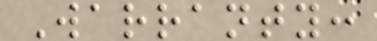Warranty:
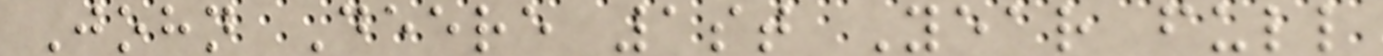John Deere 1st Year full
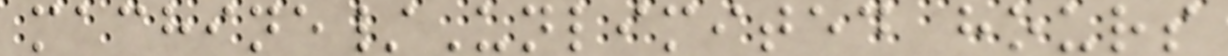machine/Unlimited hours
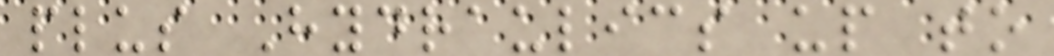plus Hydraulics up to
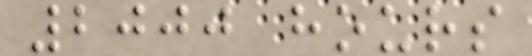2000 hours
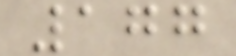177
